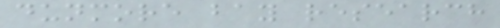dunmore bay research
